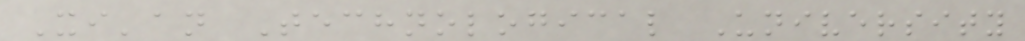Xi'an Technological University
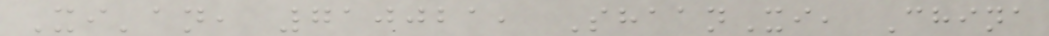Xi'an, 710021, ShaanXi, China
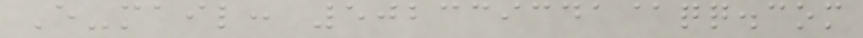E-mail: 502339341@qq.com
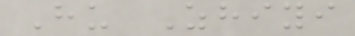Hu Zhiyi
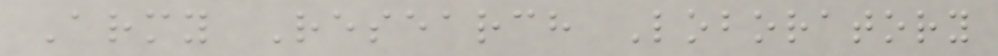Army Research Loboratory
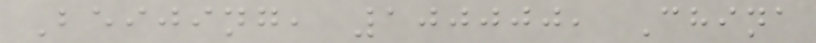Beijing, 100000, China
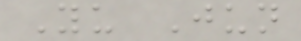Yu Jun
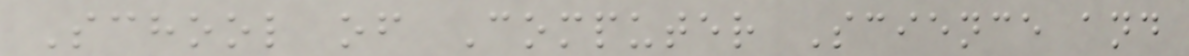School of Computer Science and
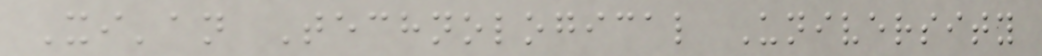Xi'an Technological University
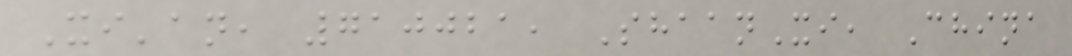Xi'an, 710021, ShaanXi, China
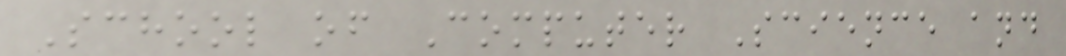School of Computer Science and
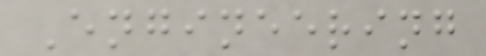Engineering
